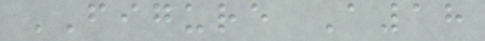FIGURE A18
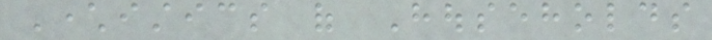Characteristics of Households
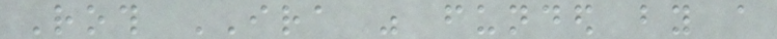Roth IRA was funded by a
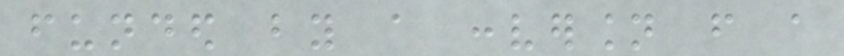funded by a conversion from a
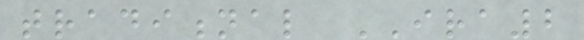traditional IRA2
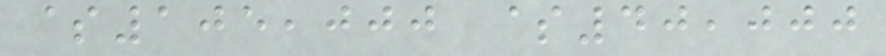$105,000 $40,000
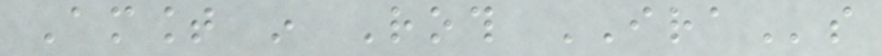Amount in Roth IRAs
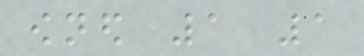owned 1 1
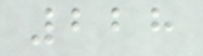228
